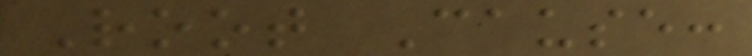Root Cause:
